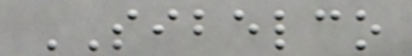SIBELCO
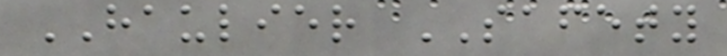HAULIER SAFETY
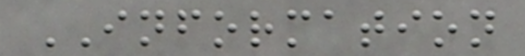INFORMATION
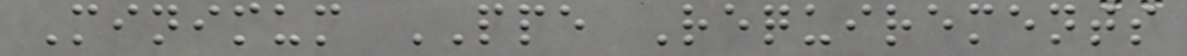Minimum PPE Requirements
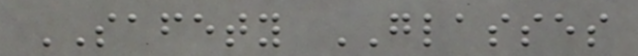SAFETY GLASSES
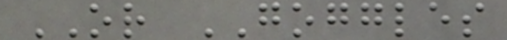OR GOGGLES
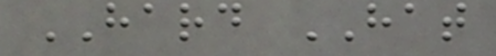HARD HAT
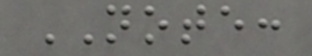NOTE:
